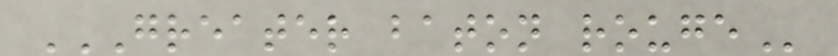GREATER BATON ROUGE
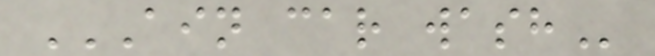AIN CAR WASH
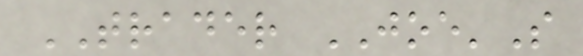TRADER JOE'S
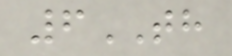6TH
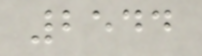2544
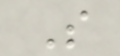S
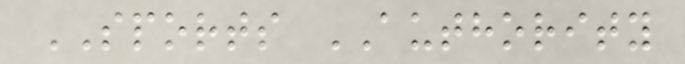SPORTS AUTHORITY
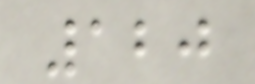120
